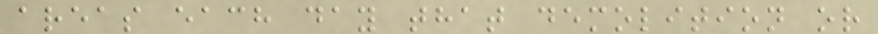areas each day that demolition or
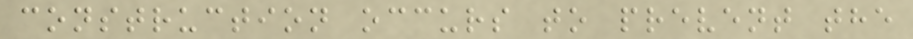construction occurs to prevent the
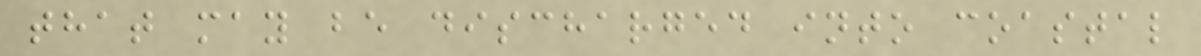that may be discharged into coastal
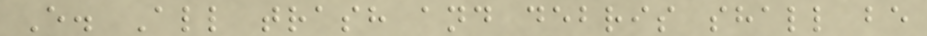E. All trash and debris shall be
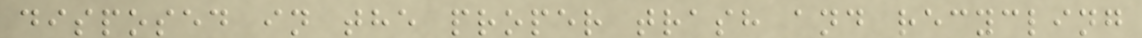disposed in the proper trash and recycling
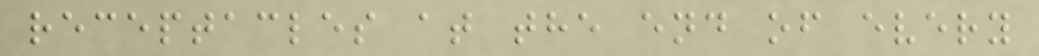receptacles at the end of every
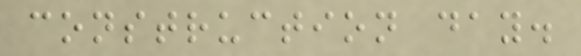construction day.
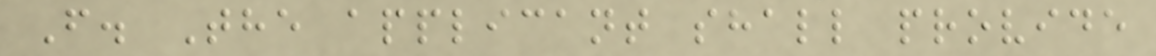F. The applicant shall provide
